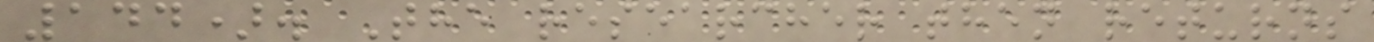144). The researcher then returns
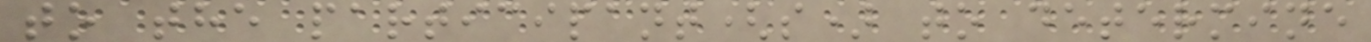to the participant(s) to determine
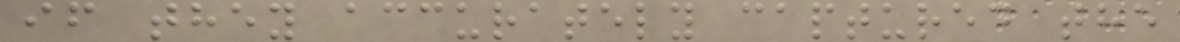if they accurately captured the
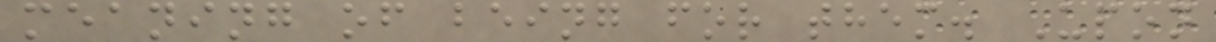meaning of being for them. Upon
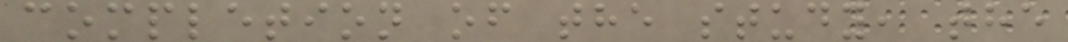completion of the study, the
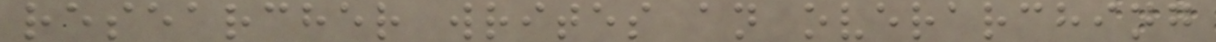researcher writes an overarching
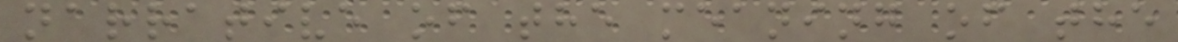narrative of the meaning of the
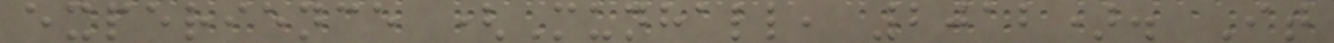experience (Munhall, 2012). It
